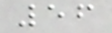56
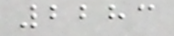2283
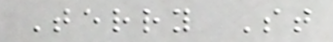Terry St
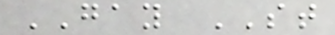GAY ST
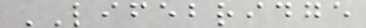LIFEBRIDGE
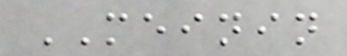MEININ
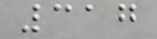317
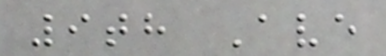9th Ave
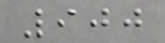900
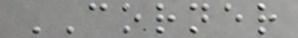CORNER
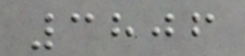3806
